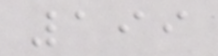199
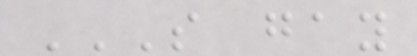S GAY
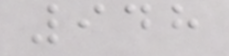948
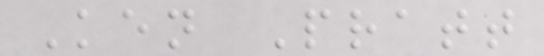Ken Pratt
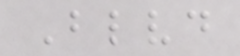Blvd
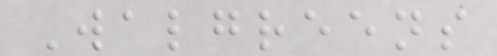Walgreens
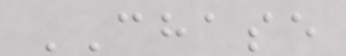CHASE
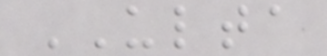ULTA
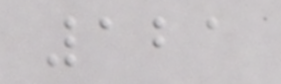121
